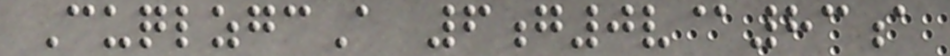CuqlzgcA 6g0v@83a
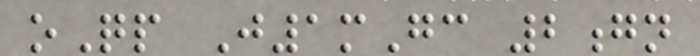oQp J1mGc 2gn
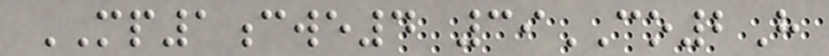MP1cwe4 39CO2H
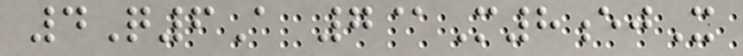4Q6A 7@M8ejX
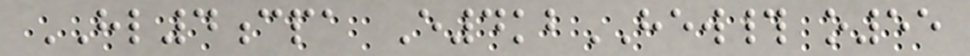HL4cpa E4kbHEW# o55
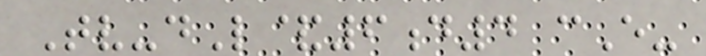Tv-dL&6d4 cE-
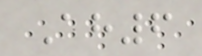Ah6
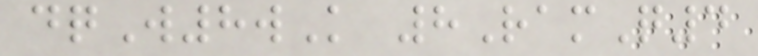dqW8wK 8RamQ4
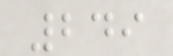249
